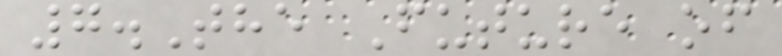7.The Future of
